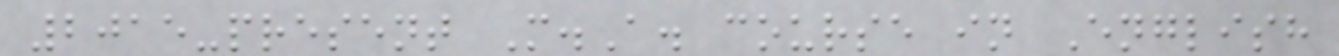2015-present M.A. course in English
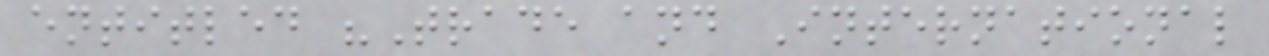entitled "Trade and International
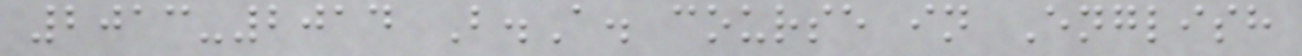2013-2014 B.A. course in English
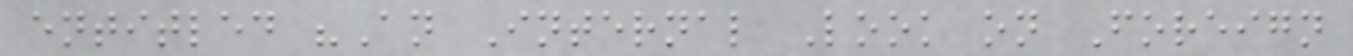entitled "An Internal Look on Foreign
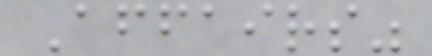Affairs"
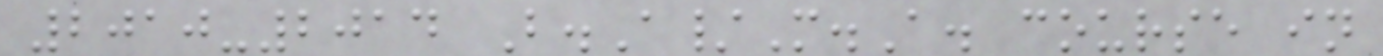2010-2014 B.A/M.A. course in
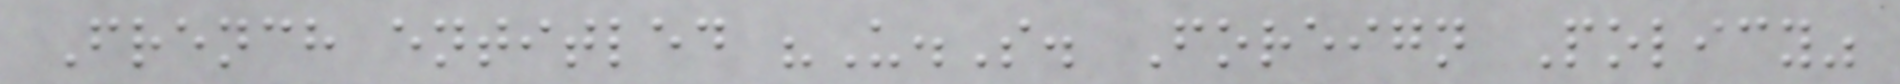French entitled "U.S. Foreign Policy"
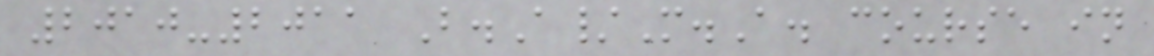2010-2011 B.A/M.A. course in
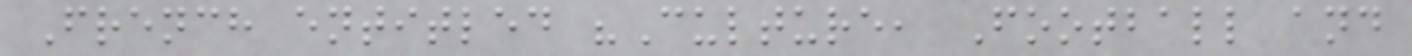French entitled "Culture, Football and
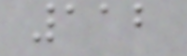112
